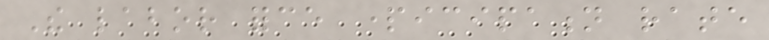The labor force participation rate
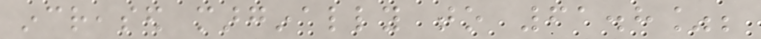increased marginally to 61.8%;
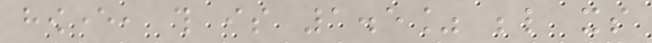however, this is 1.5% below its
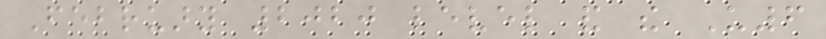February 2020 level and the U6
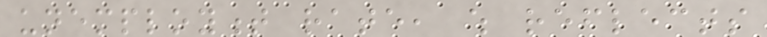unemployment rate, which reflects
